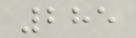285
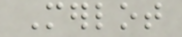Merlot
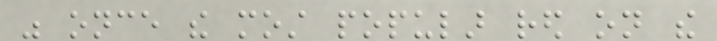was once the most popular red on the
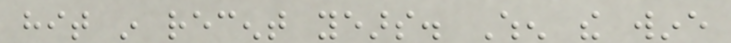hit in recent years. When the wine
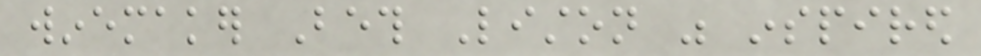winemaker Beth Liston was inspired
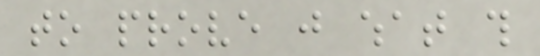to prove just what this
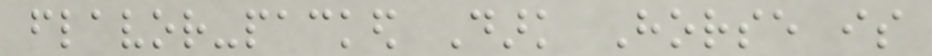flavor-packed Dark Horse is
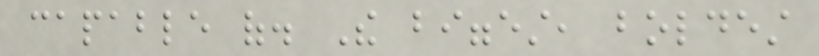capable of. The biggest, boldest
